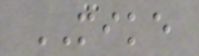MIKE
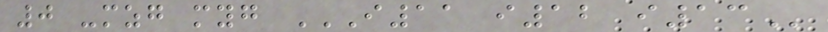0 -mzg myg I11 I12 I13
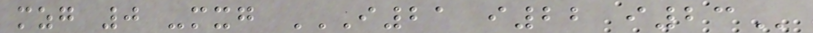mzg 0 -mxg I21 I22 I23
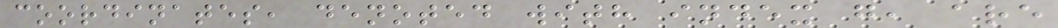coordinates, denoted with index g, are
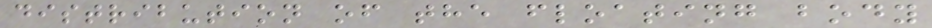distribution of the floating body
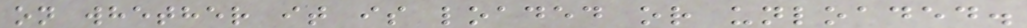on whether it is loaded or unloaded.
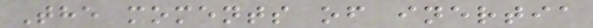The moments of inertia
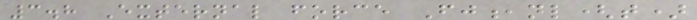3.8 External force Fj,nl(t)
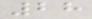28
